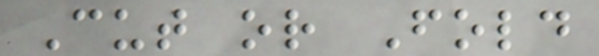Cut or Fold
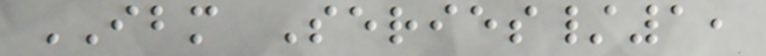IBM Series/1,
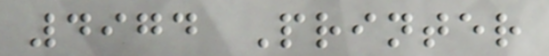4974 Printer
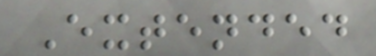Extended
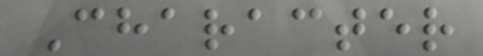Character
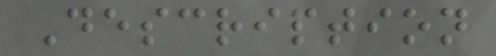Description
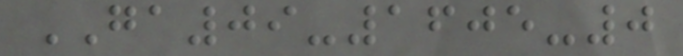GA09-1605-0
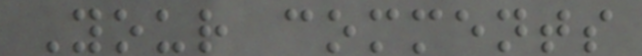Your comments
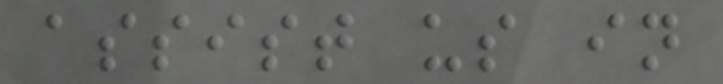assist us in
